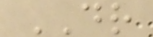DR
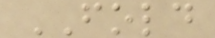FOLD
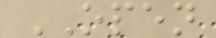OPEN
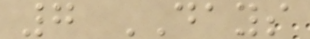7 DAYS
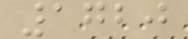1720
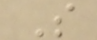S
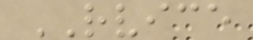RVICE
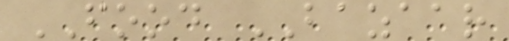FOOD BAZAAR
